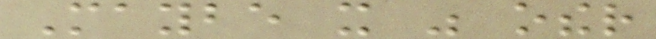Maybe it was other
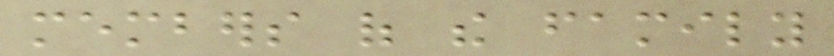members of the family
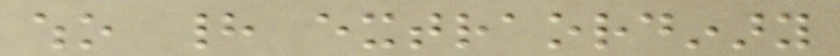who had extraordinary
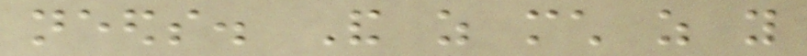needs. And as much as you
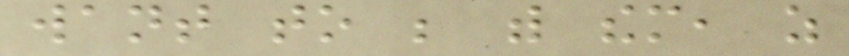want to be with them, as
